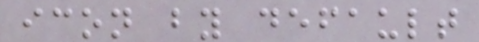icon by default
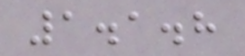1.1.8
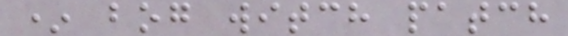* bog witch patch
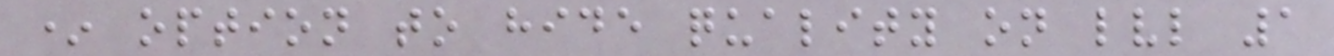* option to hide quality on lvl 1
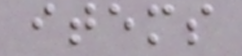items
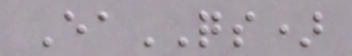EaQS)
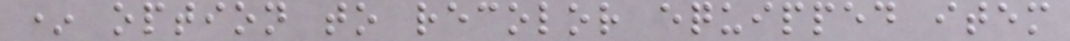* option to recolor equipped item
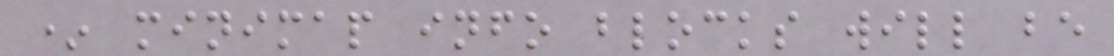* minimap info blocks will be
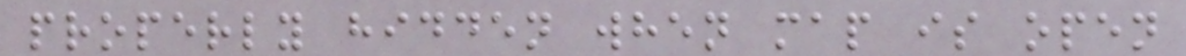properly hidden when map is open
